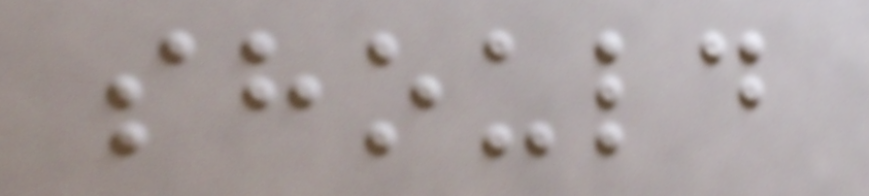should
